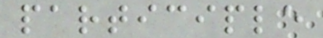participle
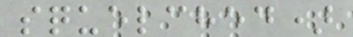squelched)
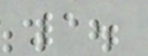1.
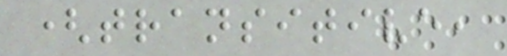(transitive,
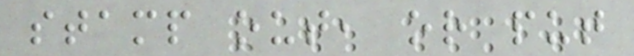stamp out, or put
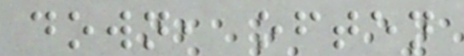down, often
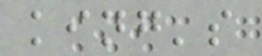king's
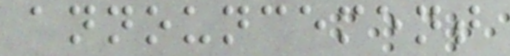announcement
